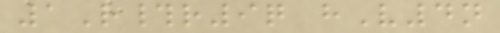1R#r9q hV4n
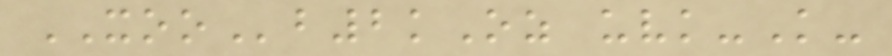XOOb2kOz uvk-K-
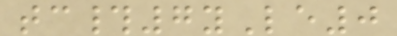tc#7yLe0
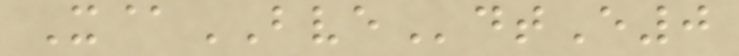X@BVEdtE0
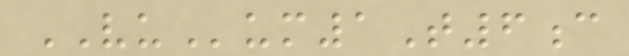VUum1T6c
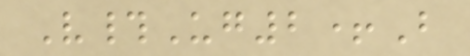V#Ug2+B
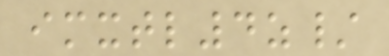imxtl4z/
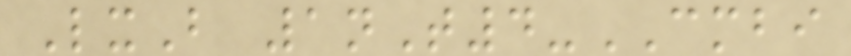LxB 1nT4-CMBI
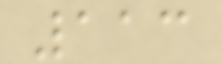113
